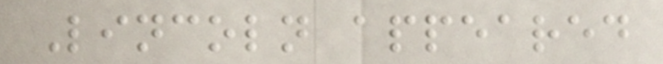Lincoln appeared
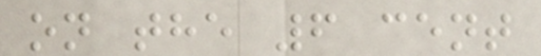on the 6 cent
